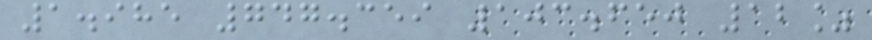1.985 747.359 103.650 12%
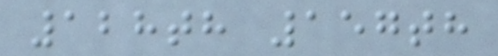128th 157th
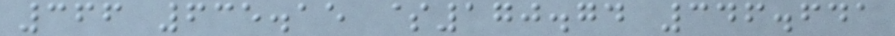366 635.15 $170.74 346.641
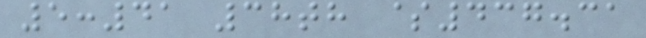5:41 38th $437.31
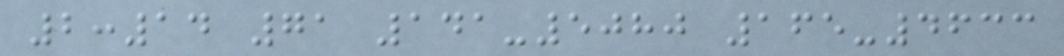2:14 71 141-5080 165-4633
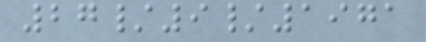27/9/1971
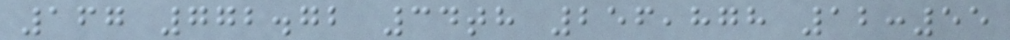167 772.72 34th 256,878 12:55
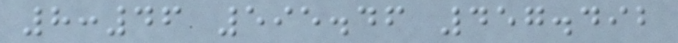8:46 595.46 457.492
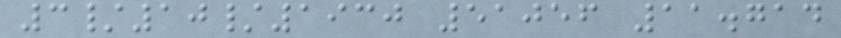3/10/1930 51056 11.714
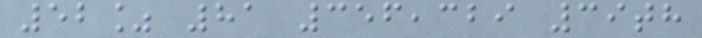52% 81 356,329 39th
